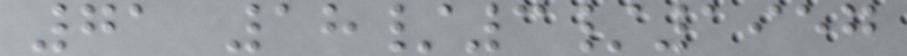71 18/3/1957
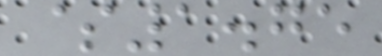$1.75
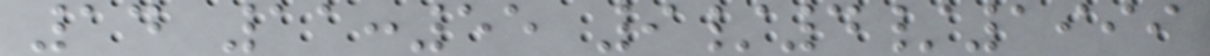14 11:55 9/4/1999
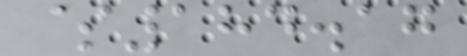$184.17
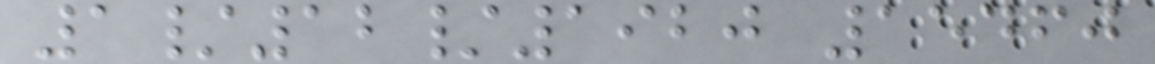1/12/1920 15460
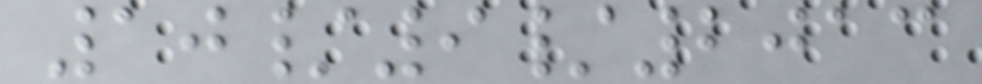10/9/2013
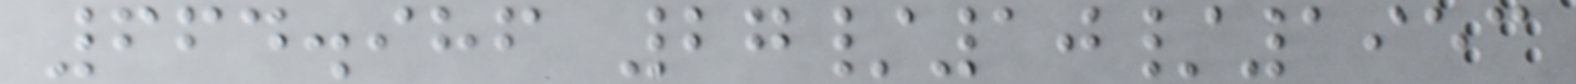664.986 27/10/1953
